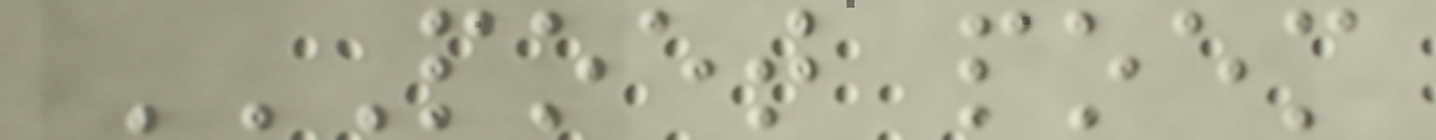POET POEM
